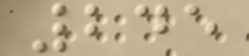245
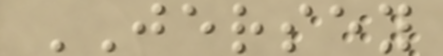JERSEY
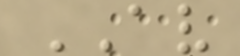AV
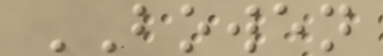BOWEN
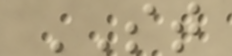ST
